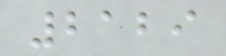2129
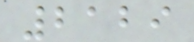2129
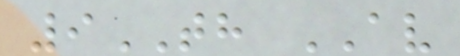9TH AV
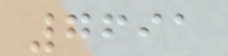7691
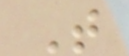T
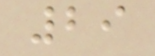29
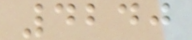4240
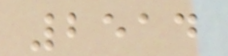2514
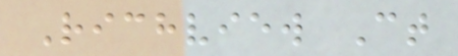Richview Ct
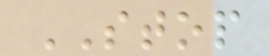STOP
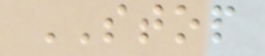STOP
